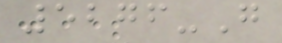5276-G
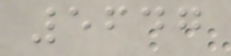5647
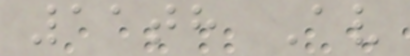11th Av
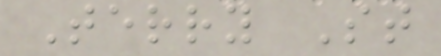Terry St
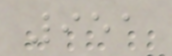951
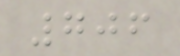706
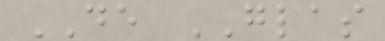DE GLAS
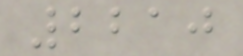2210
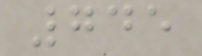745
